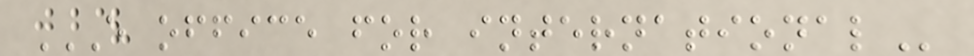E OFFICE FOR INTERNATIONAL
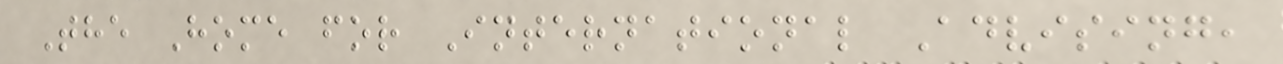The Home for International Advising,
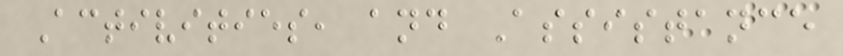Activities, and Assistance
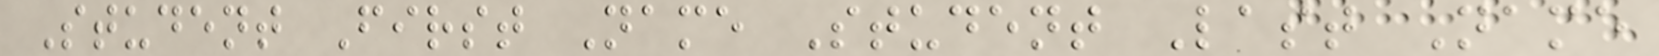Student First Name Student Last Name
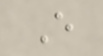E
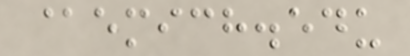@emich.edu
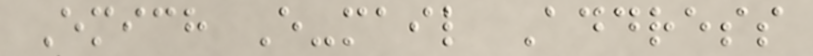Emich E-mail Address
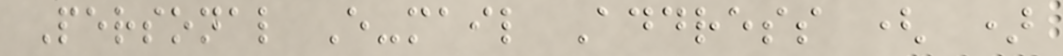Personal E-mail Address ( )
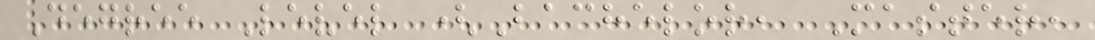Degree Level (Bachelor, Master,
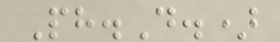Ph.D.)
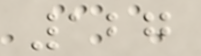127
